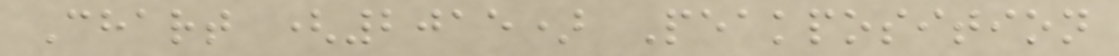Chart (2015) Peakposition
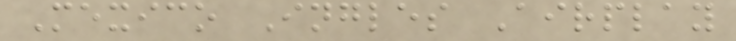Mexico Ingles Airplay
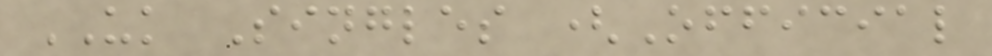UK Singles (Official
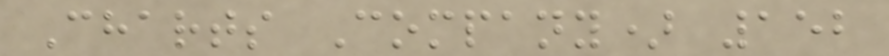Charts Company) 152
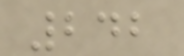242
